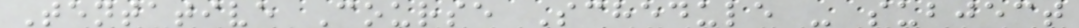Tentative Course Schedule - subject
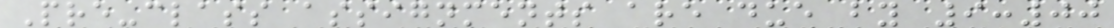Pre-class assignments are due by 9:00
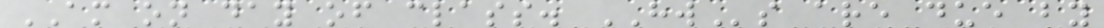AM on day of class. HWs are due by
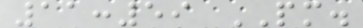11:59 PM.
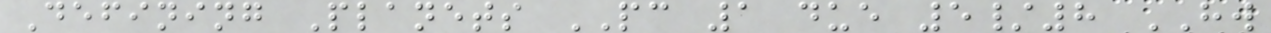Defining Planets PC 1 due 5/8 HW
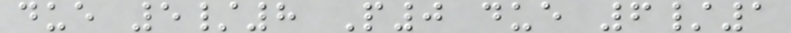due 5/8 P0 due 6/1
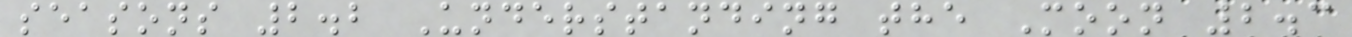seasons 2.2 Understanding the Moon 2.3
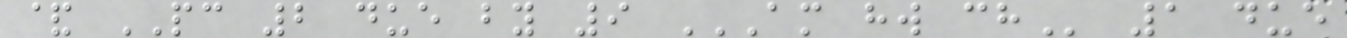& PC 2 due by 9 AM HW CH 1 due
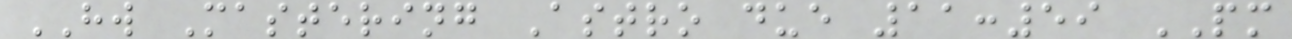HW Mastering Astro due 11:59 PM
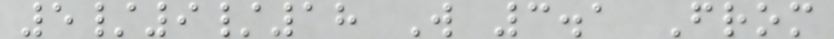5/9/18 W 3.1 From
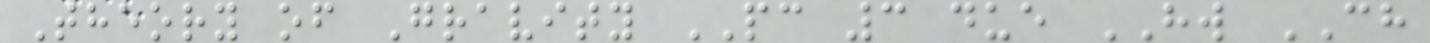Theory of Gravity PC 3 due HW CH
